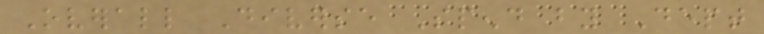Overall Diverse Spend by Dept
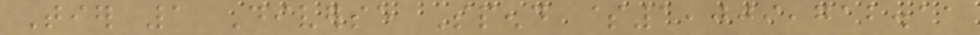Tier 1 Diverse Spend $1,009,712.11
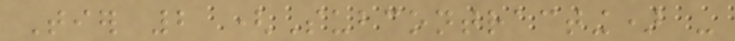Tier 2 (Subcontracting) -
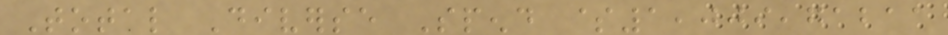Total Diverse Spend $1,009,71211
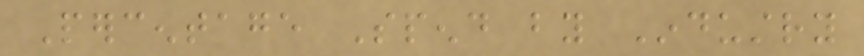Percentage Spend by Industry
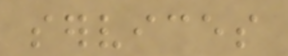services
